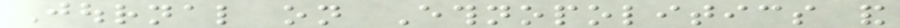Journal on Ethnopolitics and
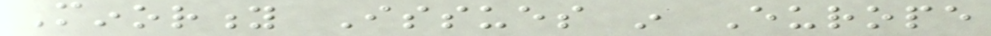Minority Issues in Europe
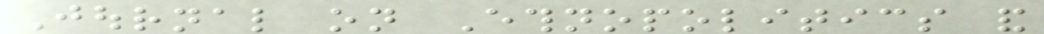Journal on Ethnopolitics and
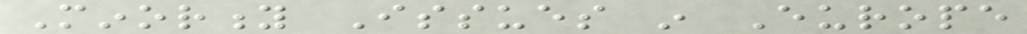Minority Issues in Europe
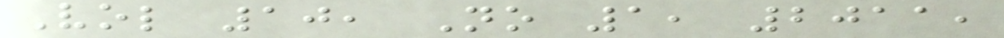Vol 10, No 1, 2011,
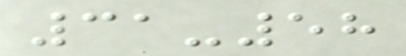31-58
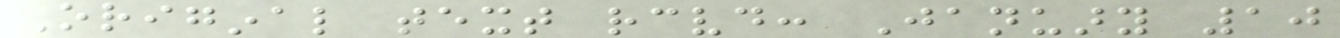Original text received: January 10
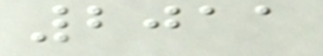2011
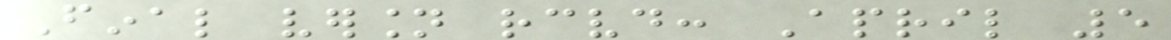Final version received: April 5
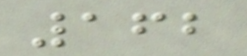162
